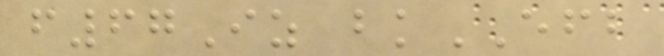f67Iz bkEFB
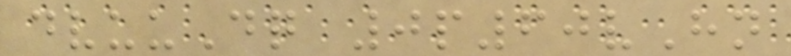dvuuDq 0p60vHn
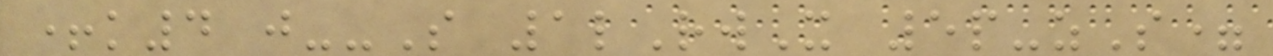+k4 j--S 1lRwX 5p-zS=
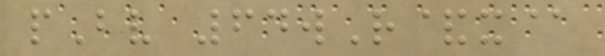pBv 64wR&x@
